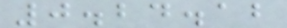0.24.12
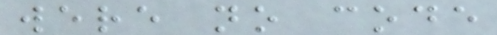were no code
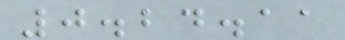0.24.11
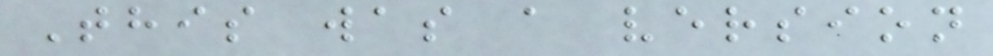This was a version
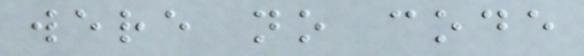were no code
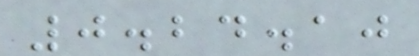0.24.10
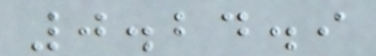0.24.9
